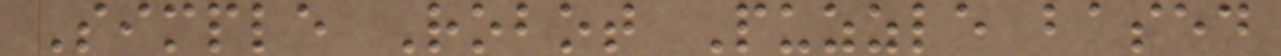Simple Robot Puzzle based
